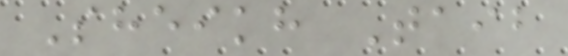Sheikh Taib
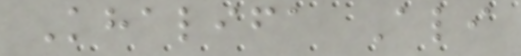Khalifa Ali
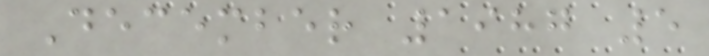December 1987 5
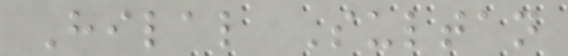Hilal Sultan
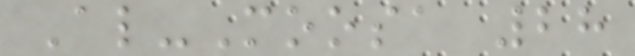Al-Moosa 28
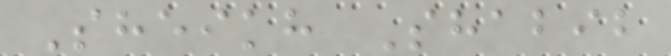Sheikh Shabib
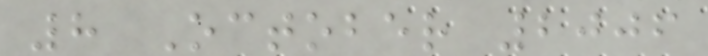8 October 2006
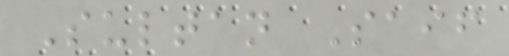Sultan Saif
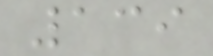139
